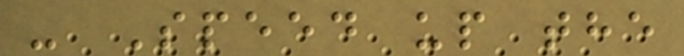- Speed up the
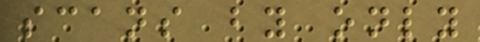scans by only
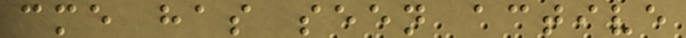cme has seen active
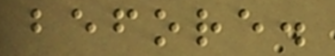before.
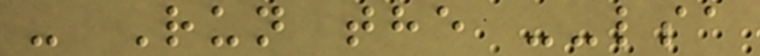- Run the --lsa
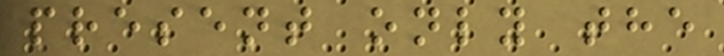present only the
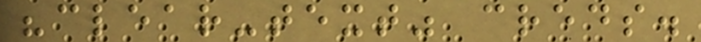"clear-text" creds.
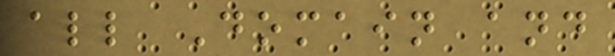all Domain and
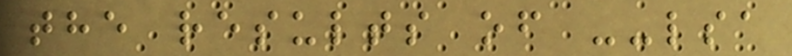the results of --lsa
